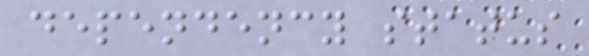dependency status
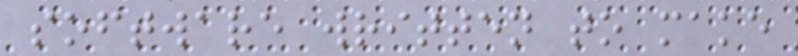software written to make
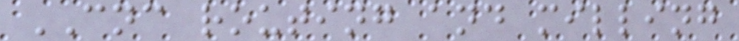CNC routing and milling
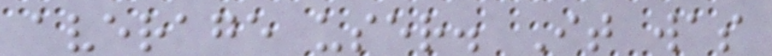average user. It was
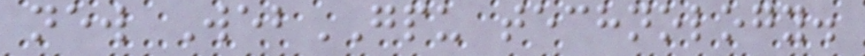new WebGPU technology.
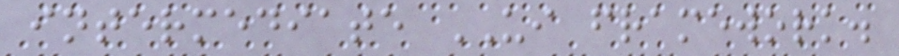intermediate UI framework.
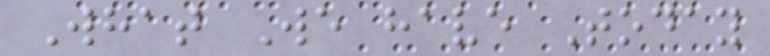What We have Today
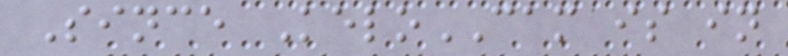Since KeloCAM is in
